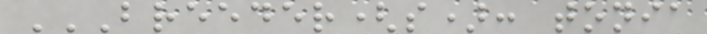BREEDER(S): TONIA
